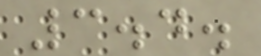3.4.
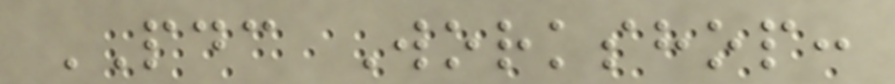PDC Workshop:
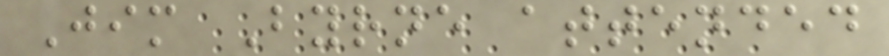Jim Byrne attended
